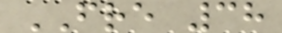FRE 38
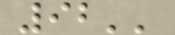92''
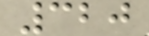320
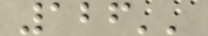126''
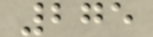275
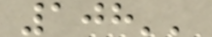108''
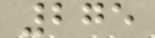275
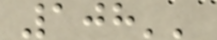108''
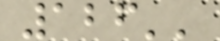126''
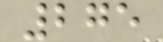275
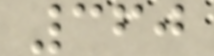360
